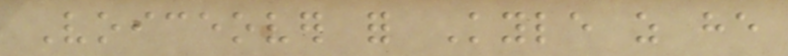Voiceover for Kyle as he
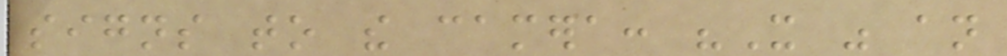signs to the camera: "It was an
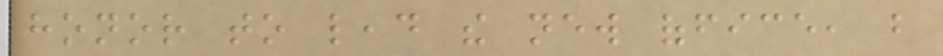honor to lead the new office, but
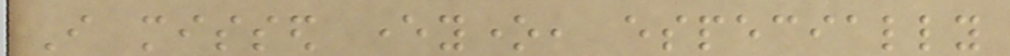I missed everyone, especially
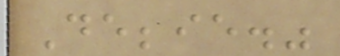Debbie."
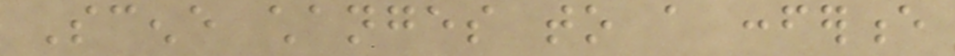Scene changes to a conference
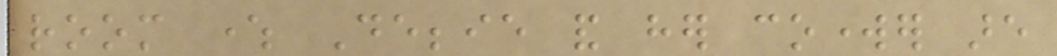room where Debbie and her coworker are
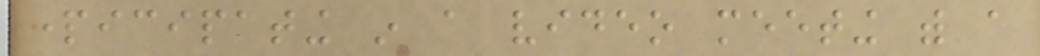participating in a video meeting with a
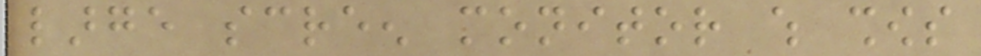large screen monitor which shows
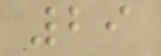29
